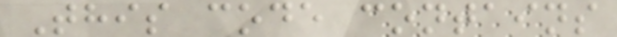This code contains
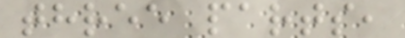three parts,
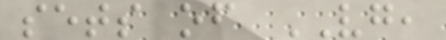sets of VG,
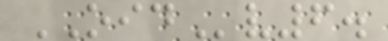OIDv6.
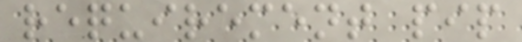requirement pip
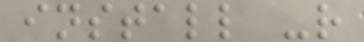install -r
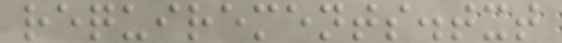requirements.txt
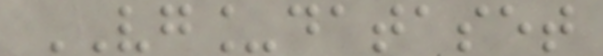VG_dataset
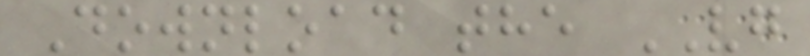Download the VG
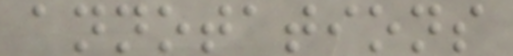annotations
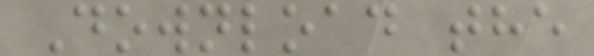Download the
